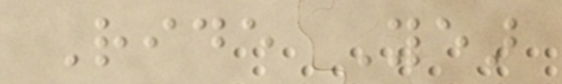Ride Year
